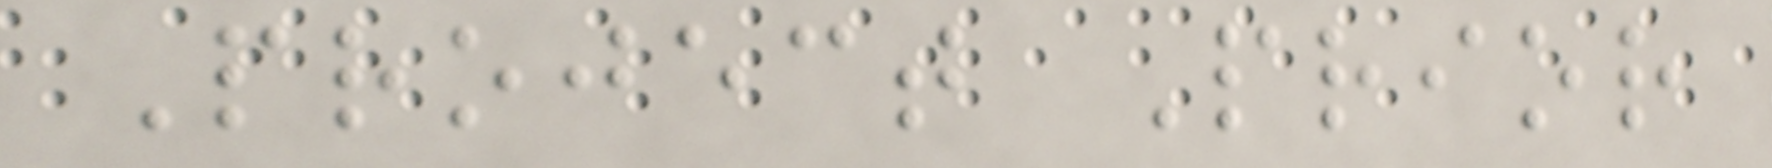Project Prior
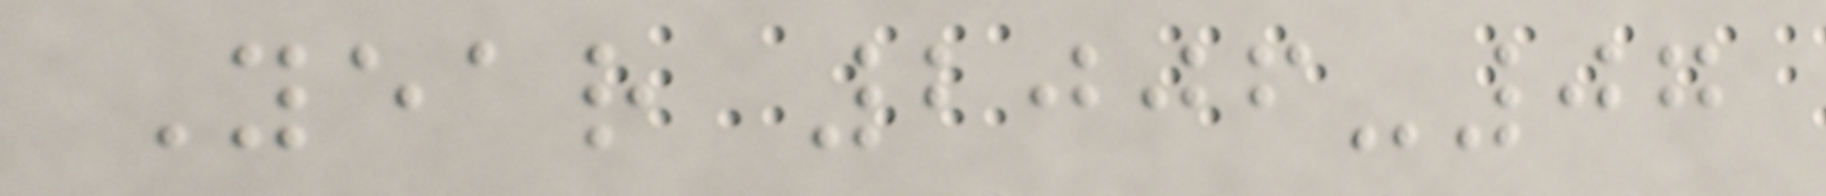Year 2006-07
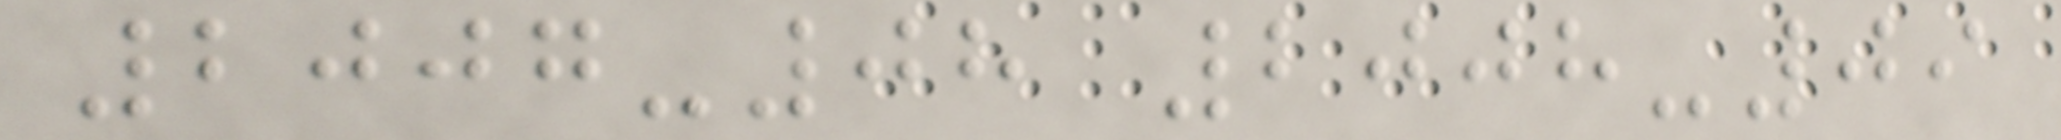2007-08 2008-09
